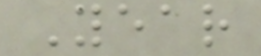Year
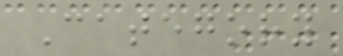Category
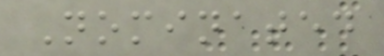Nominated
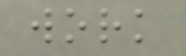work
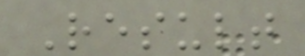Result
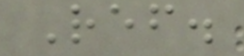Ref.
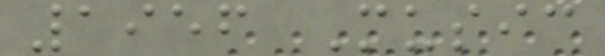1956 Music
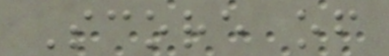Score of
